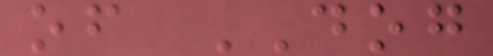of DOG
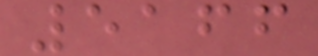5166
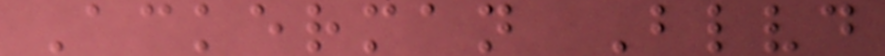Ackerman Blvd
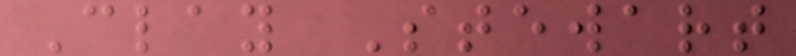Clay Stewart
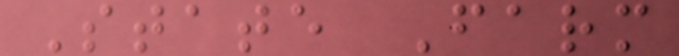State Farm
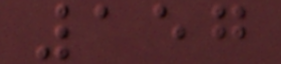157
